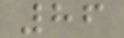86
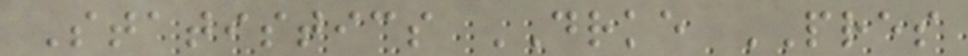Statistics DRKE PRES
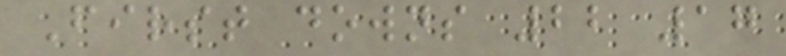First downs 22 17
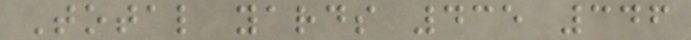Total yards 435 346
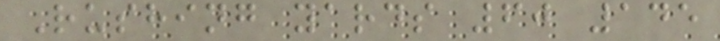Rushing yards 60 145
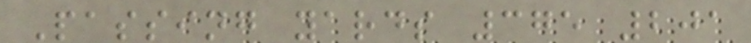Passing yards 375 201
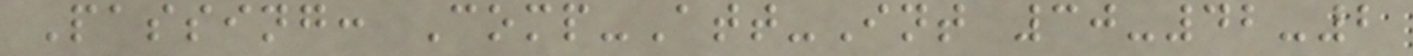Passing: Comp-Att-Int 30-42-2
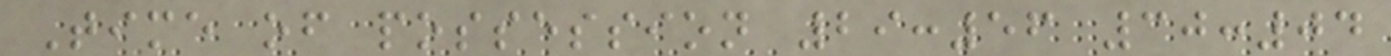Time of possession 29:56 30:04
